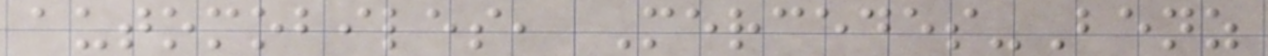automobiles, Mercedes-Benz
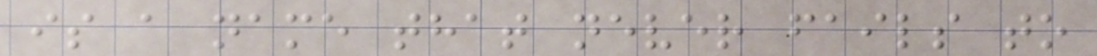is a name that never fails to
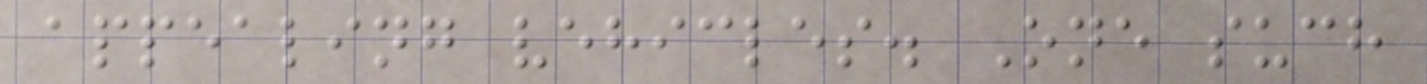appealing vehicles. One such
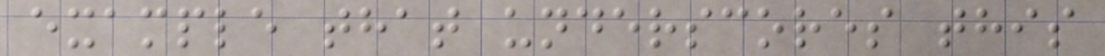example that underscores this
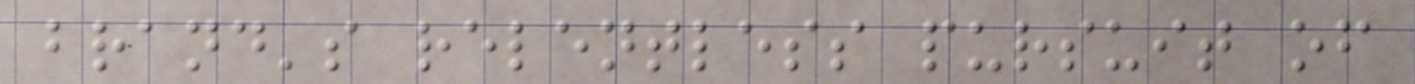brand's relentless pursuit of
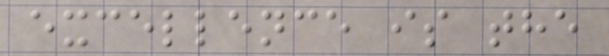excellence is the
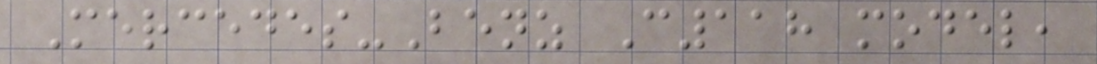Mercedes-Benz C118 model,
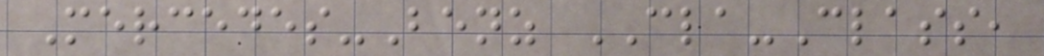Mercedes-Benz CLA-Class,
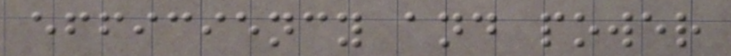efficiency and power
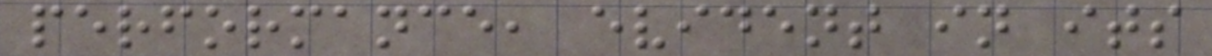performance, evident in its
